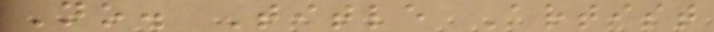No. Title Artist
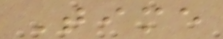Time
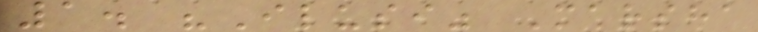1. "Ilusi" Marsha
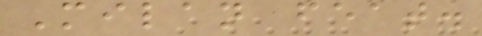Milan feat.
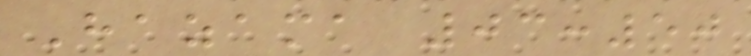Hazama 03:50
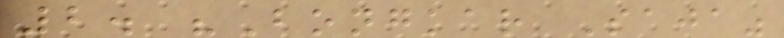2. "Bongkar Saja"
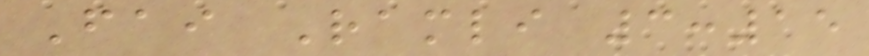Fai Ramli 3:15
